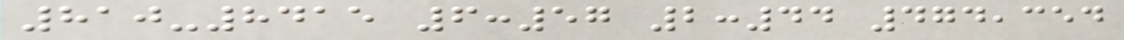810-8415 6:57 2:44 474,354
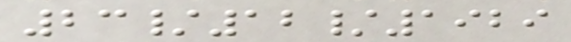23/12/1929
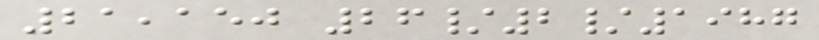21,150 26/2/1987
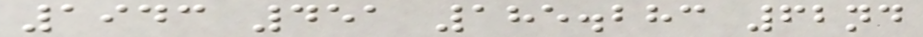1943 451 185.283 62nd
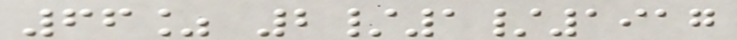66% 2/1/1917
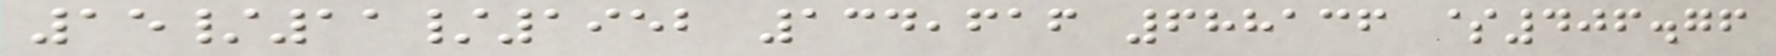15/11/1952 134,616 688136 $406.76
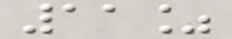11%
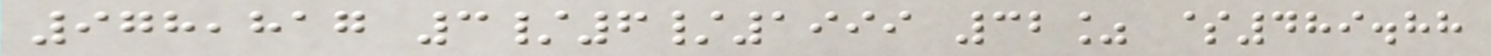978,817 3/6/1999 32% $489.88
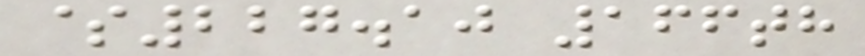$227.10 166th
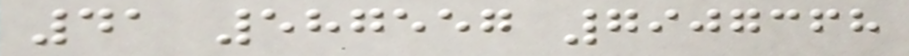41 587557 7907368
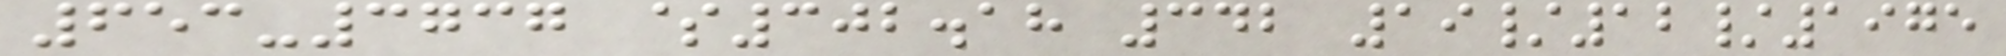653-3737 $302.18 342 19/12/1975
